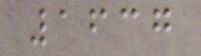1637
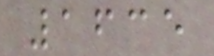1635
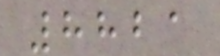8821
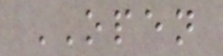OPEN
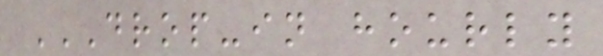DROP-IN HOURLY
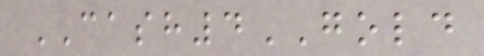CASH4GOLD
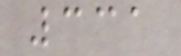331
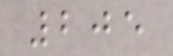205
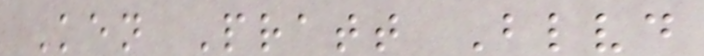Ken Pratt Blvd
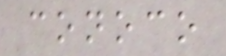conoco
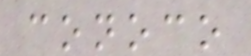conoco
